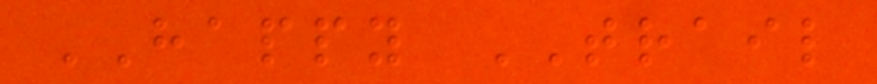HAPPY TRAIL
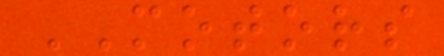MOTORS
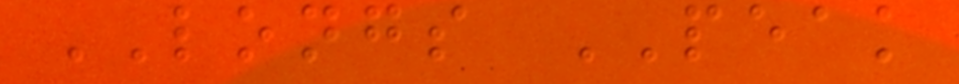LONGS PEAK
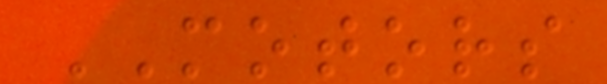MOTORS
